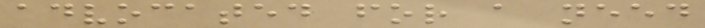advocated for a need
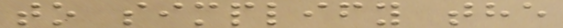to simplify the
